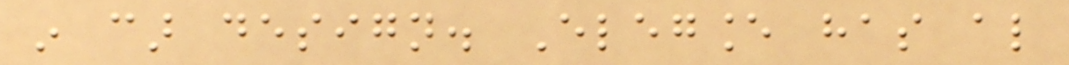in car design. Elegance has also
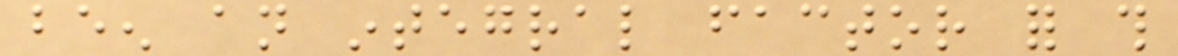been an integral factor for this
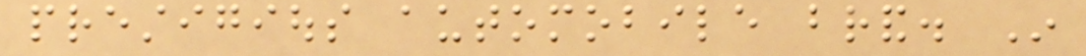prestigious automobile brand. In
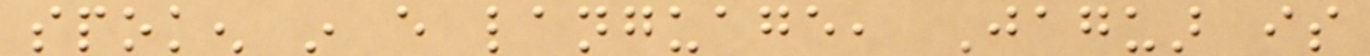spoken in every language, Jaguar is
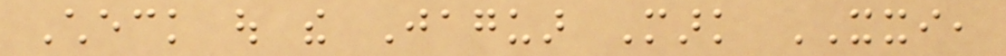Check out the Jaguar Mark XXI,
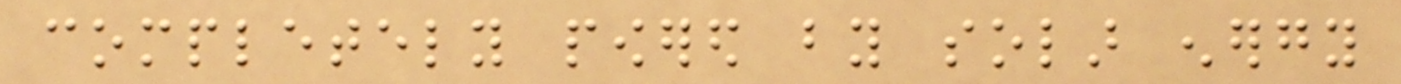completely powered by solar energy
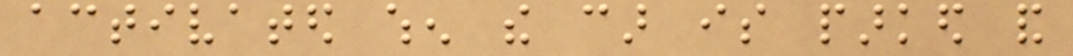activated when the car is parked and
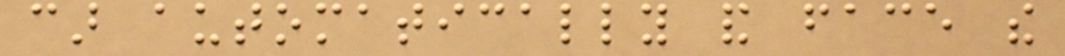car automatically and face the
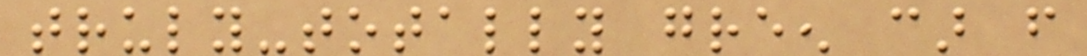truly-totally green car from
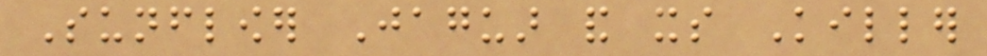Sunflower Jaguar and its Killer
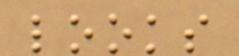looks
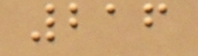216
